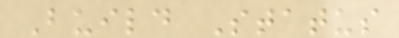Build Status
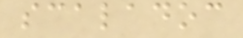scaladoc
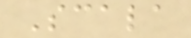Scala
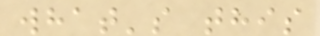what's this
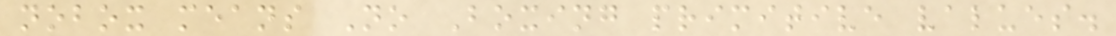nobox means No Boxing primitive values.
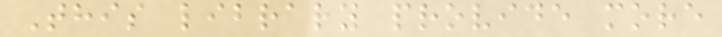This library provide more
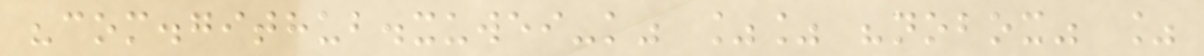"com.github.xuwei-k" %% "nobox" %
